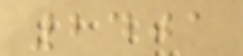2401
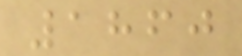1860
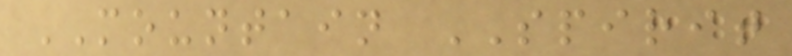MOUNTAIN SPIRIT
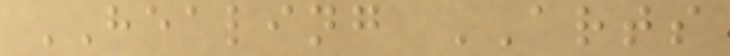HEALING ARTS
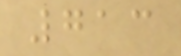713
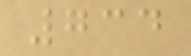734
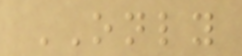ONLY
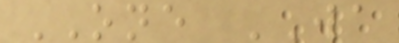ONE WA
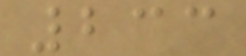233
